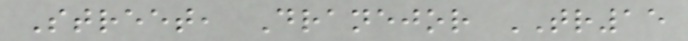Street, Dranejor TR15
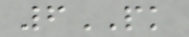6PK
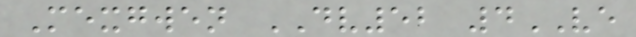Mexgwen DV52 4VE
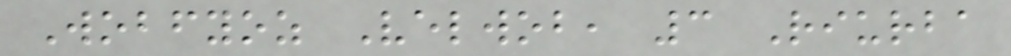Wobfyoz Velwob, 3 Riurba
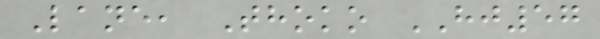Lane, Thoko HJ57
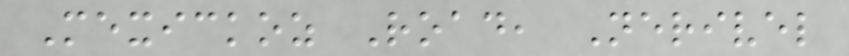Mexickoz Road, Nerivel
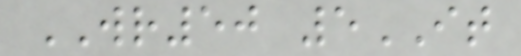WR50 5IT
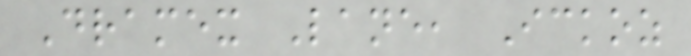Dramex Lane, Ickoz
